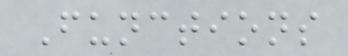Functions
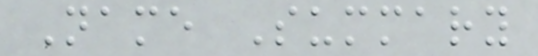Name Summary
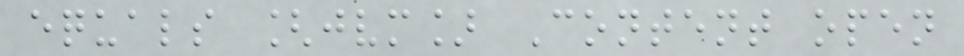equals [jvm] Content open
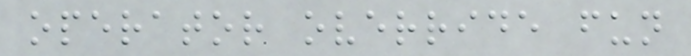operator override fun
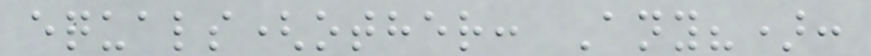equals(other: Any?):
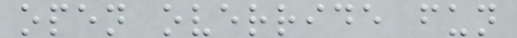open override fun
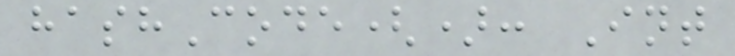hashCode(): Int
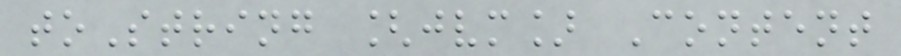toString [jvm] Content
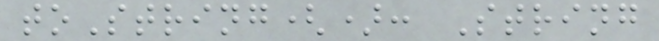toString(): String
